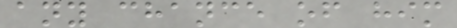any chance of him
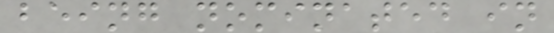being nominated in
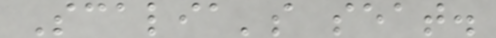Scalia's seat.
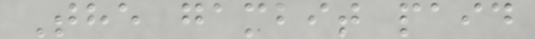The gambit paid
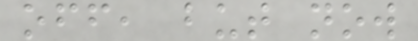off, but now
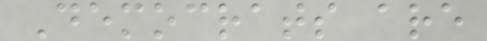Democrats are
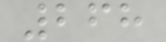268
